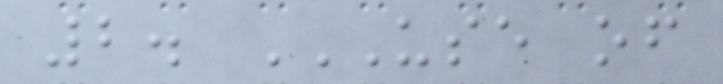2. USE OF
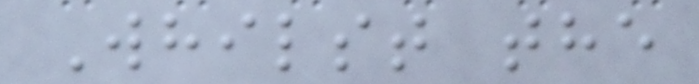Whilst the
